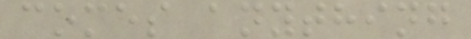comes anything
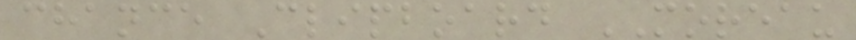chance Clipboard MOREAU
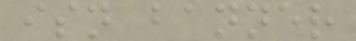isn banner
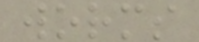worms
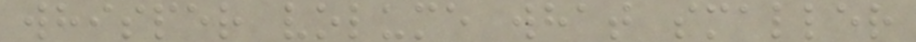whisper volume what smaller
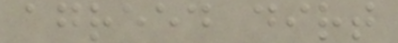agreed dirt
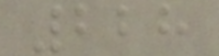228
